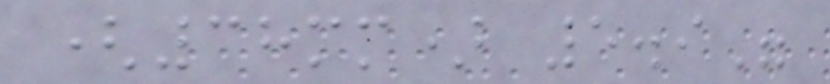(38mm) 5.9"
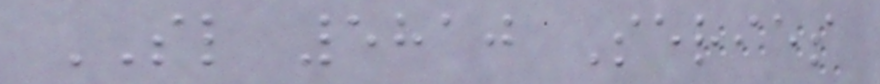SL 5810 Series
